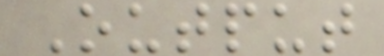Output
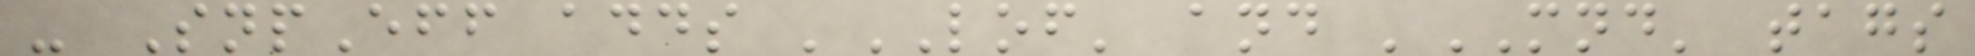- SnpEff adds 'LOF' and 'MND' tags
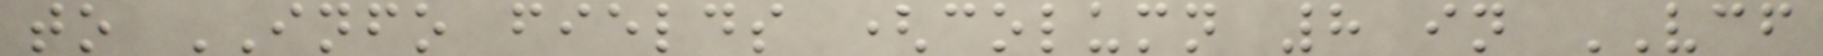to INFO fields (column 8 in VCF
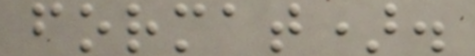format).
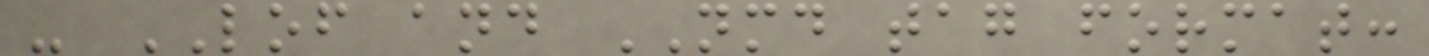- LOF and NMD tag format:
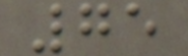75
